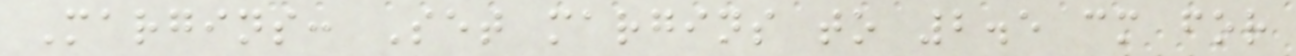Margins: Set margins to 2.5 cm for
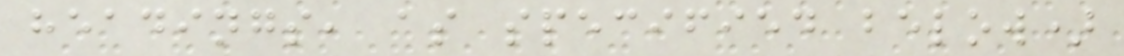headings, as specified below)
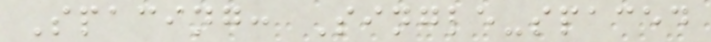Spacing: Single-spaced
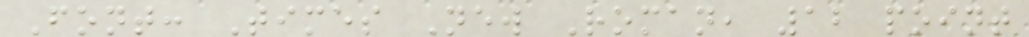Font: Times New Roman, 12 point
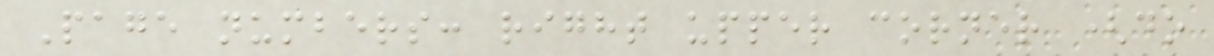Page numbers: right upper corner (do
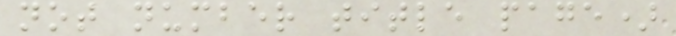not number title page)
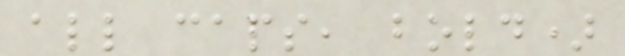all caps, bold)
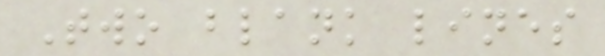Two blank lines
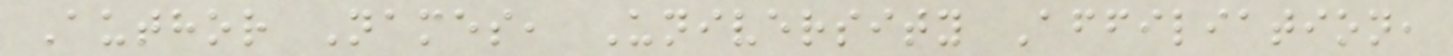Author Names, University Affiliation,
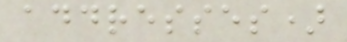addresses)
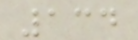134
